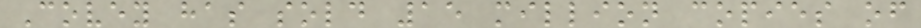Covey has sold 15 million copies of
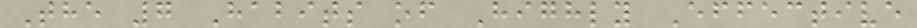The 7 Habits of Highly Effective
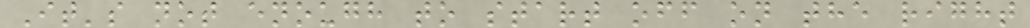It's not enough to start off on the right
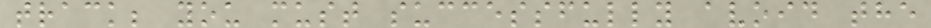track; you must successfully avoid the
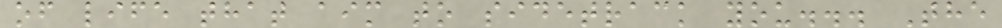of life that aim to sidetrack you... The
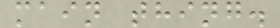main thing.
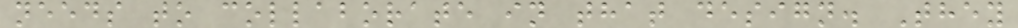needs to collaborate in that design. They
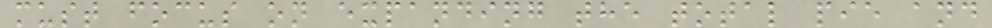must focus on expanding the total pie and
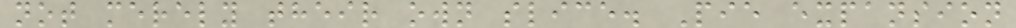not merely their own slice. Pie expansion
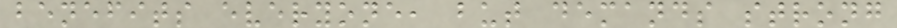benefits everyone, but demands strong
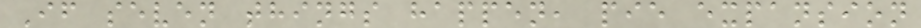If seven things happen, pie expansion
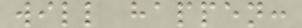will happen:
